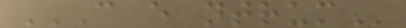C E NTRUM
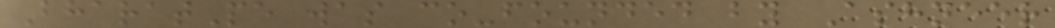BharatPe was co-founded by Ashneer
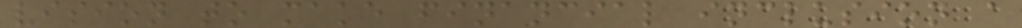vision to make financial inclusion a
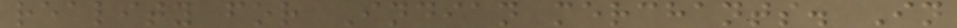reality for Indian merchants. In
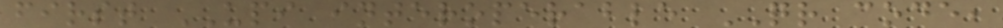first UPI interoperable QR code,
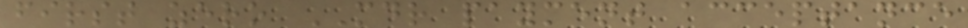first zero MDR payment acceptance
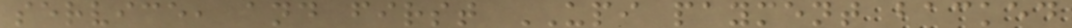service, and first UPI payment backed
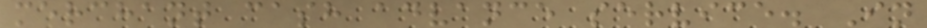merchant cash advance service. In
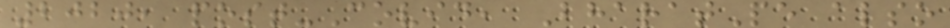2020, post-Covid, BharatPe also
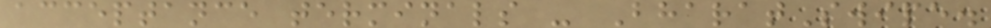acceptance terminals - BharatSwipe.
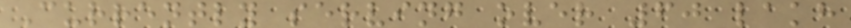Currently serving over 60 lakh
